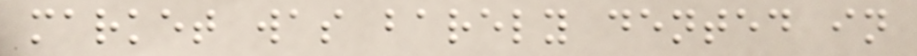market was barely dented in
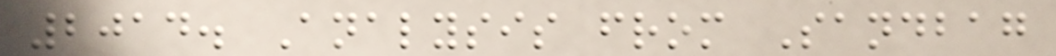2014. Analysis from Sandbag
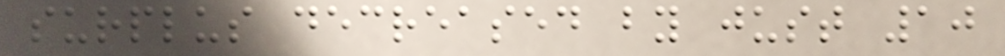surplus decreased by just 10
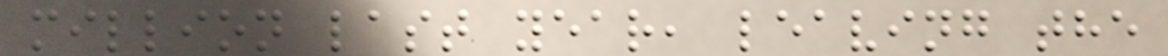million last year, leaving the
